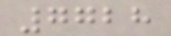7728
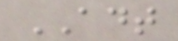ADT
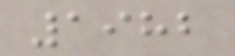1982
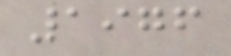1976
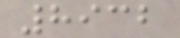8932
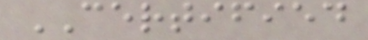CERTIFIED
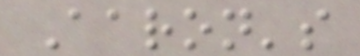Aaron's
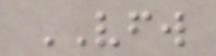VFW
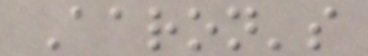Aaron's
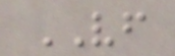VF
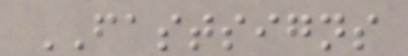FASTSIGNS
